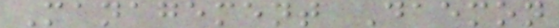Management Daemon
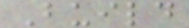Build
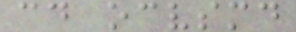cd ocvsmd
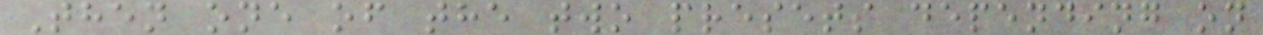Then one of the two presets depending on
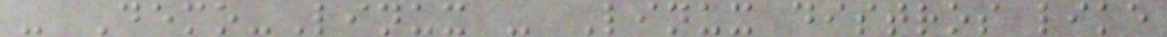- Demo-Linux - Linux distros like
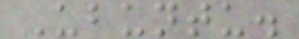Ubuntu.
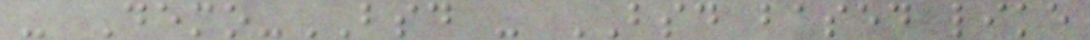- Demo-BSD - BSD based like
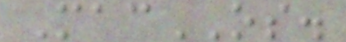MacOS.
